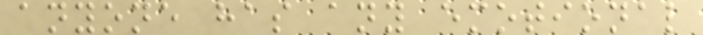anyone has any emotional
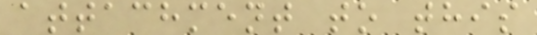attachment to this
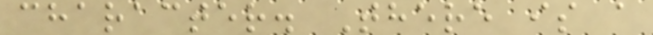character. There is a
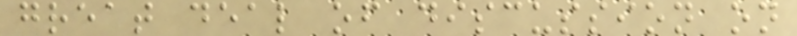great deal of discussion on
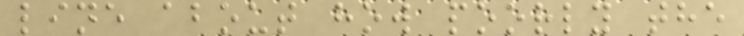line about how poorly the
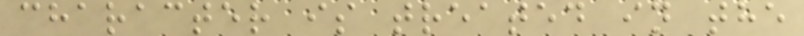character is treated in the
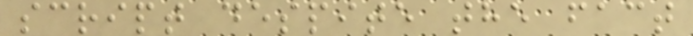script despite the fact
